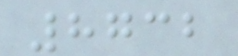8732
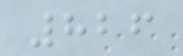826
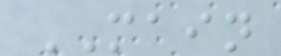MAIN
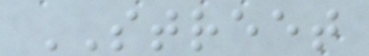STREET
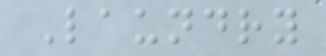Laundry
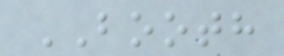BOOTH
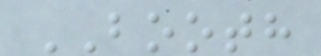BOOTH
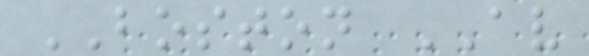BOSTON AV
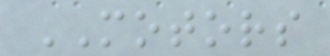MOTORS
